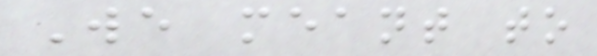We meant to
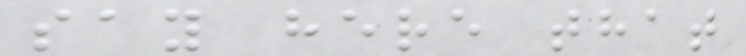say here that
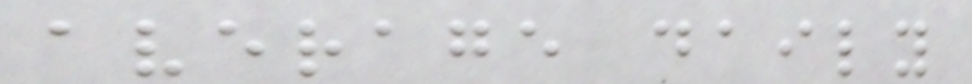average daily
